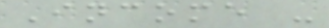Income -
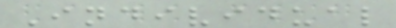Individual
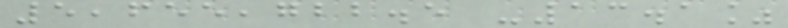5,655,722.5 -13.1%
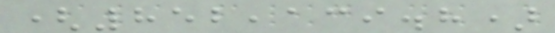(852,139.8)
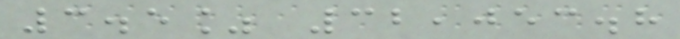3.5% 32,053.8
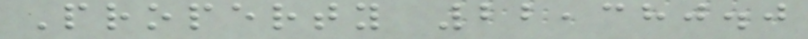Property 22,380.0
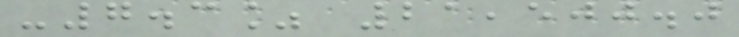-7.3% 21,500.0
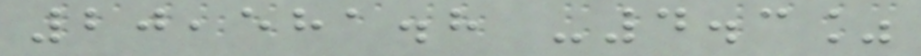20,581.8 -4.3%
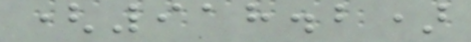(918.2)
